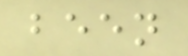been
